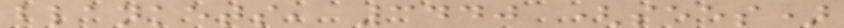blankets, 3440 (sees)
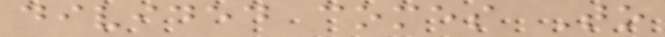divided comes To
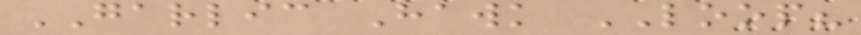GARLIC Hawk LOOP?
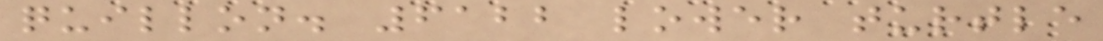quillon. 6122 lower turtle
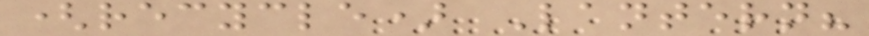(recycle) Lantern?
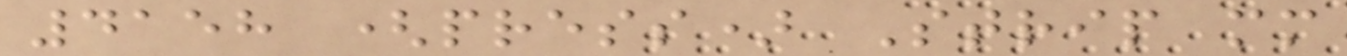4158 (press) Strip mm
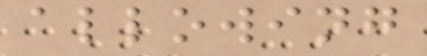allowing
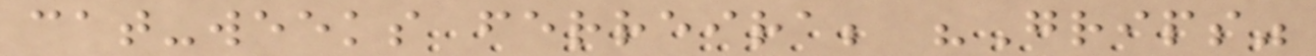cat-weeks ferreira; "Grips"
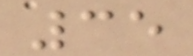35
